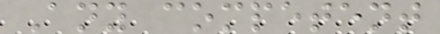Any competent
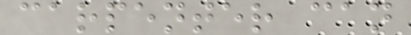carpenter can
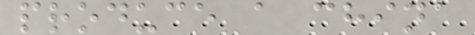produce a china
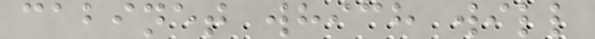cabinet which will
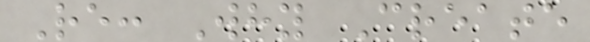Re: Why Create
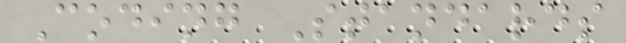Coding Standards
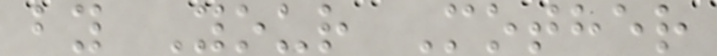by Your Mother
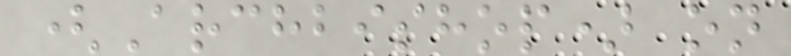(Archbishop) on
